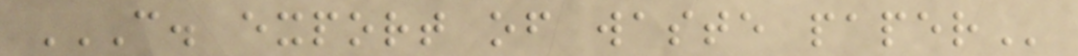C. EXPORT OF WASTE PAPER
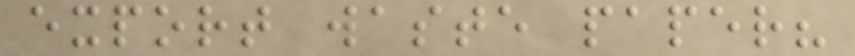export waste paper?
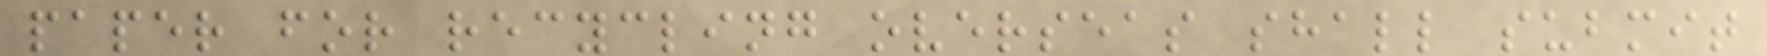paper for recycling overseas shall submit
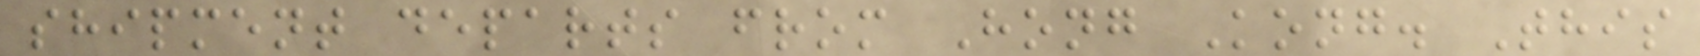shipment departs from Hong Kong. This
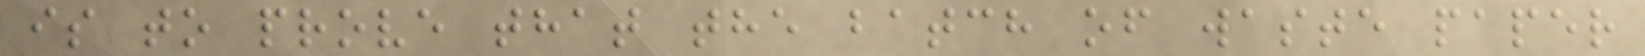is to prove that the batch of waste paper
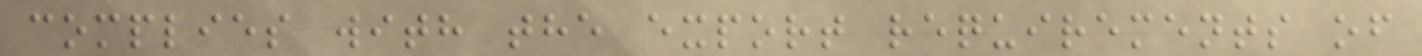complies with the export requirements of
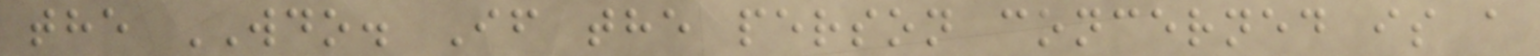the WDO. If the person concerned is a
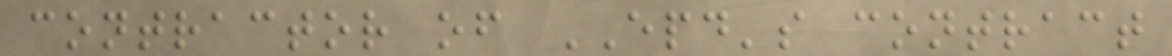contractor of EPD's contract
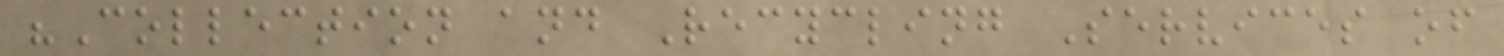"Collection and Recycling Services of
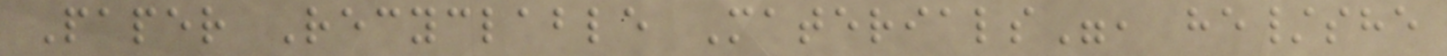Paper Recyclable Materials", he/she
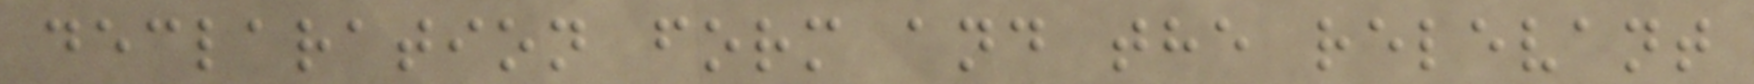declaration form and the relevant
